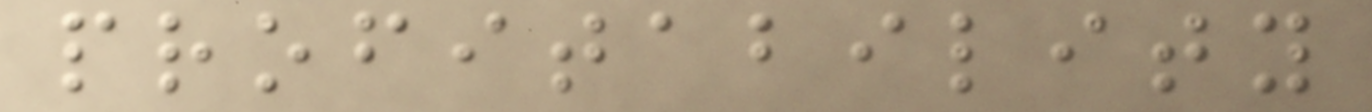profitability
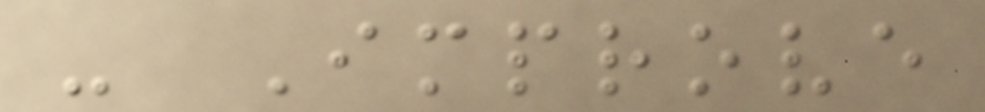- Improve
